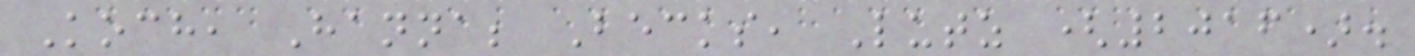Koch, Hanna; Becks, Lutz (2016).
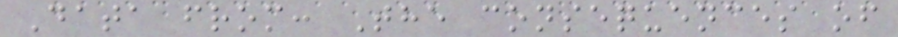Data from: The consequences of
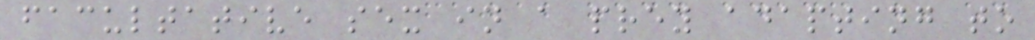facultative sex in a prey adapting to
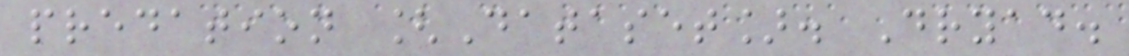predation [Dataset]. Dryad.
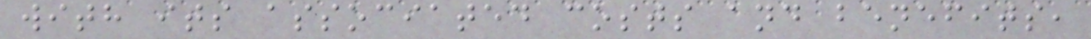with its associated costs and benefits,
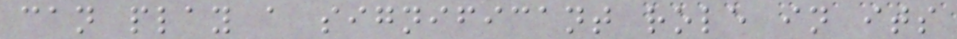can play a significant role in its
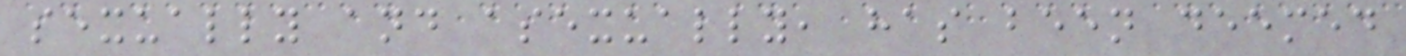sexually and asexually, has been deemed
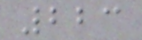223
